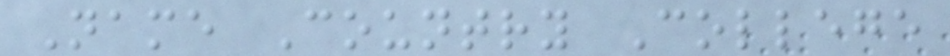Name Country College
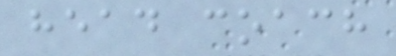head coach
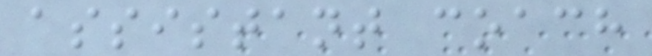assistant coach
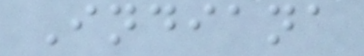Indiana
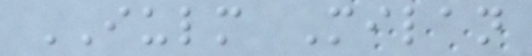IULM Milan
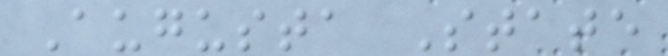Augusta State
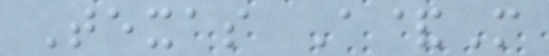Texas A&M
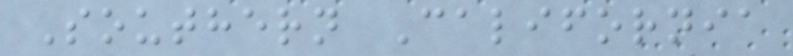Southern California
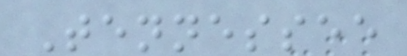Tennessee
